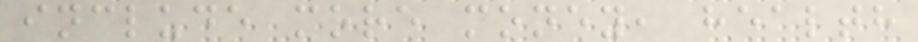include more money, health
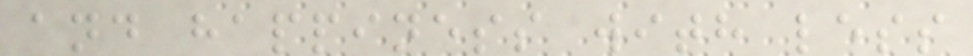and happiness with less
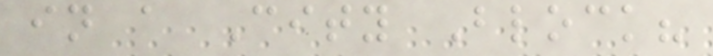in a City Block?
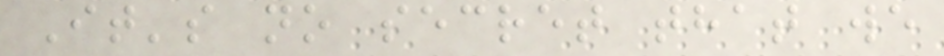It's no secret that we
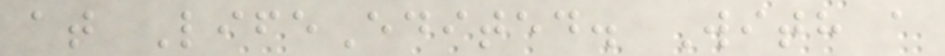at LifeEdited. With a
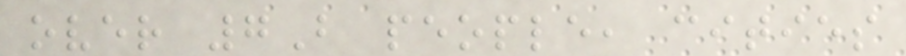over 7B people, cities
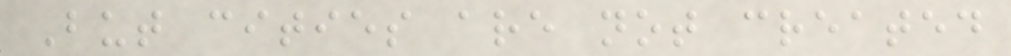But cities are not created
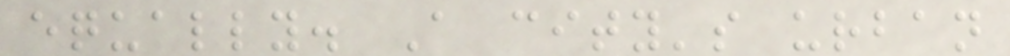equally. A city's urban
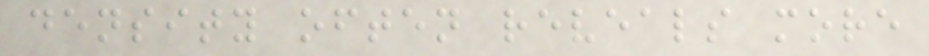density often reveals more
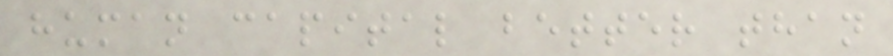human capital better than
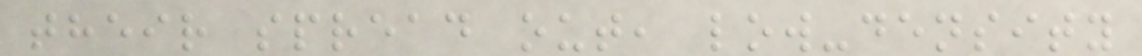their spread out, low-density
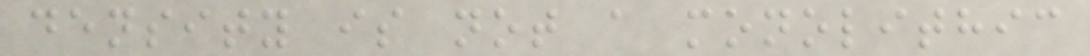density is not a monolithic
